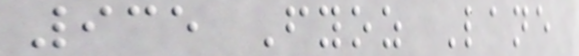935 Fyoz Lane
